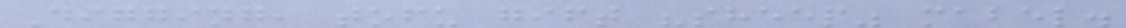Digging, tofu gift "sheep" mabel.
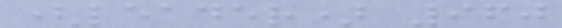(leader) 960
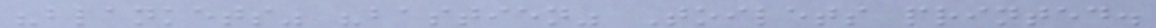"blankets" "bastien" Toilets printed.
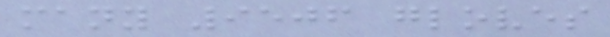many 9506 gloves
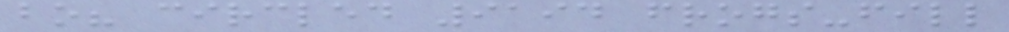bo? circled 9194 frogs-fill
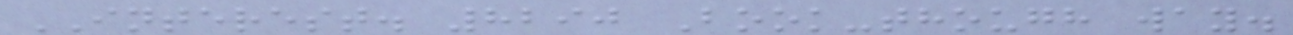INTEREST. 8290 Book-though way.
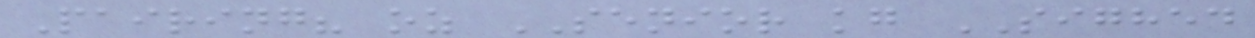Pairing? oz SENIOR kg SIGHED
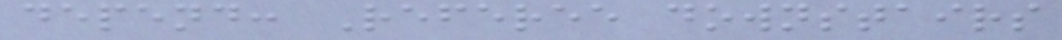depend: Referee downstairs
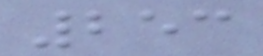253
